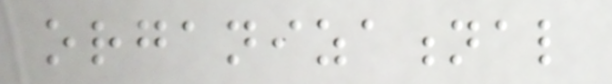organizational
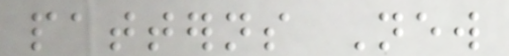patterns New
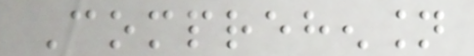Comprehension
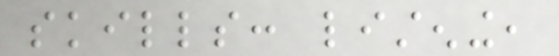skills: listening,
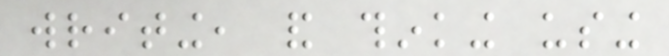writing, and thinking using
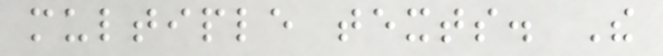multiple texts. The
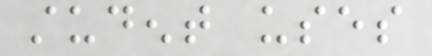student uses
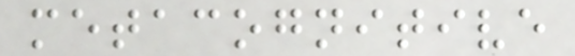metacognitive
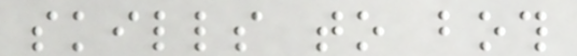skills to both
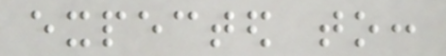expected to:
